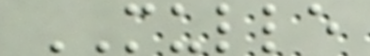MULLE
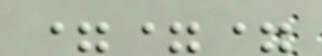===
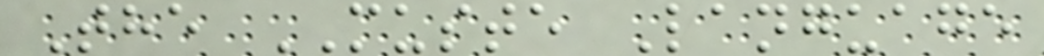The MUSTE Language
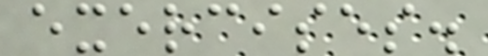exercises.
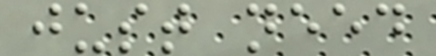just need
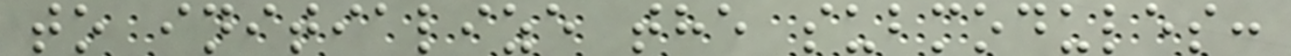to initialize the submodules:
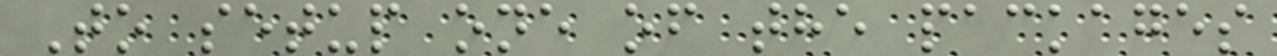To setup one of the packages
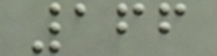166
